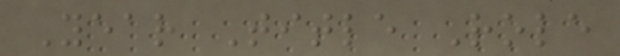Year Title Role
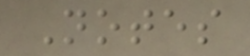Notes
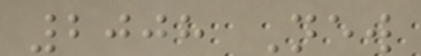2008 New
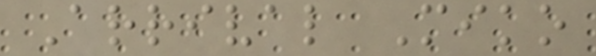Arrival Miko
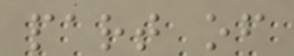part of
